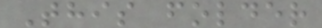This folder
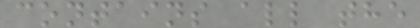contains all the
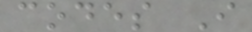codes I
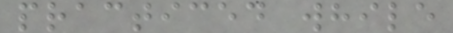practiced while
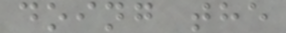doing the
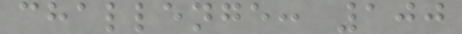challenge: 100
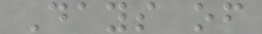Days of
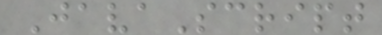JavaScript
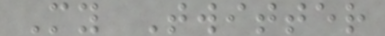My Twitter
